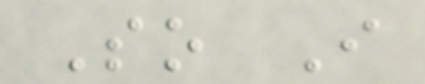So I
